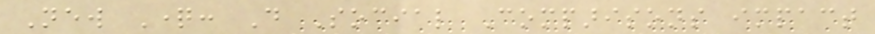New Question: Do Social Comparisons impact
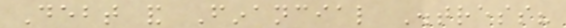Debt and Financial Distress?
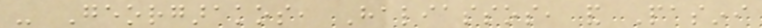- Georgarakos, Haliassos, and Pasini
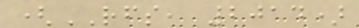(RFS, 2014)
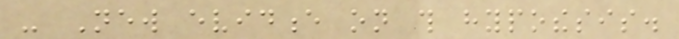- New evidence on this hypothesis.
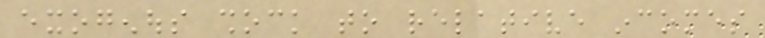exogenous shock to relative incomes
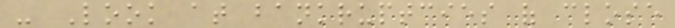- Look at bankruptcies of close
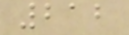212
